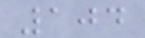104
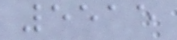5515
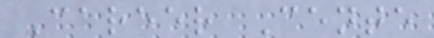Career Cente
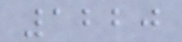1220
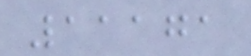11171
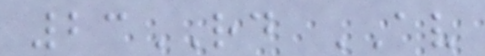23RD AV
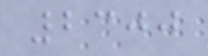2300
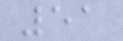51
